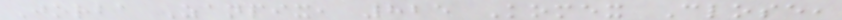Jorba Zanpix, 825 Komex Close,
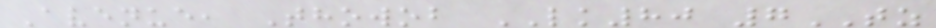Avenue, Thowob LK80 7TZ
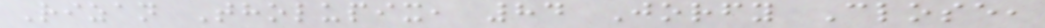Rizan Tholupix, 84 Jorfy Close,
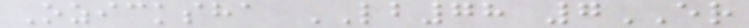Ozicksha LB78 7ER
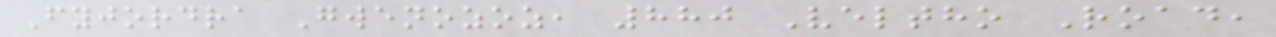Fyjordra Gwenozoz, 880 Veltho Road,
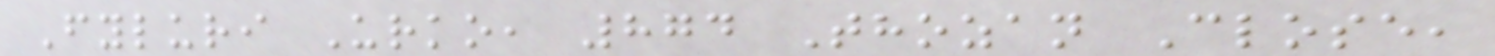Fyluri Urko, 874 Thozan Close,
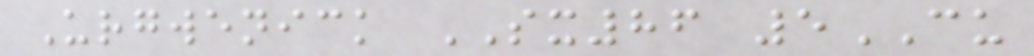Urgwenick SX86 5CU
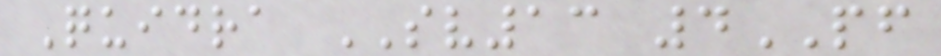Quidra SV13 4PF
